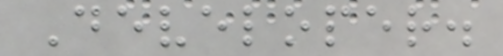Developer.
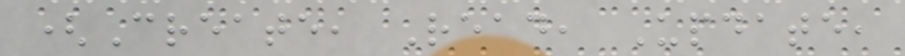(Create, Read, Update,
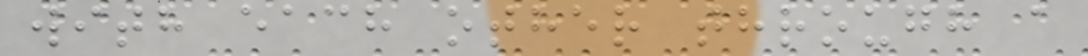with each other through a
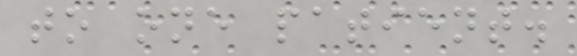to one patient.
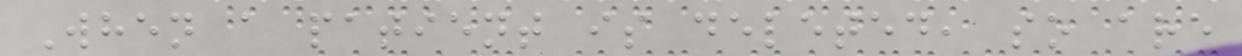When a patient is deleted, so are
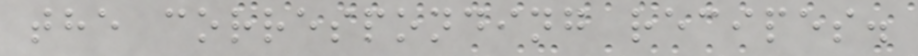the corresponding recipes.
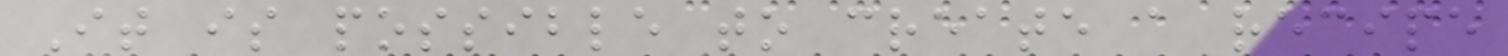It is possible to create a recipe
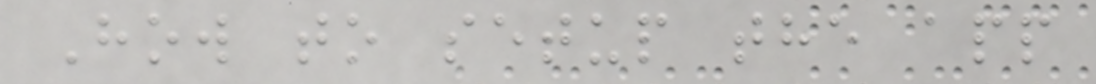How to setup the app
